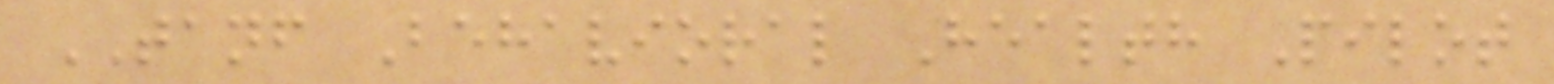TANF Behavioral Health Pilot
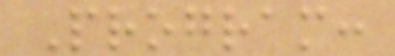Program:
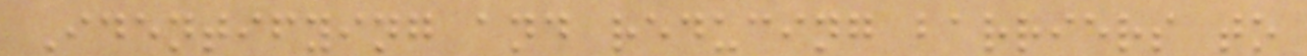Identifying and reducing barriers to
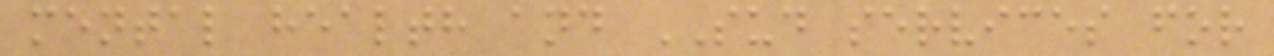mental health and SUD services for
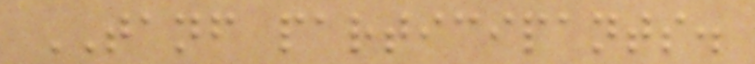TANF participants.
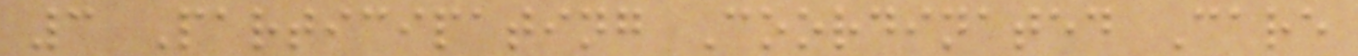3 Participating Coordinated Care
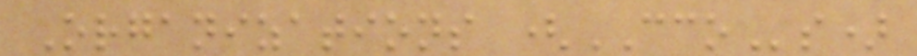Organizations (CCOs)
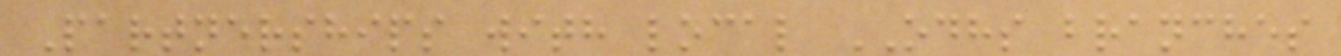Partnerships with local ODHS branches
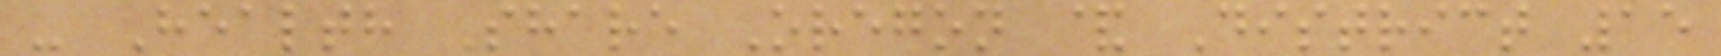- Health Share Oregon & District 15
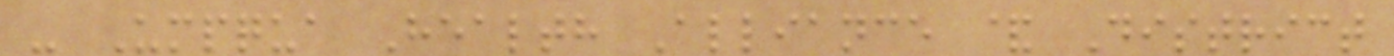- Umpqua Health Alliance & District
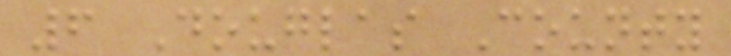6 Douglas County
